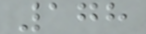178
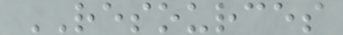RESOURCES
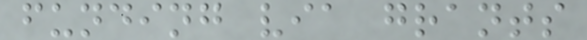funding via grants
